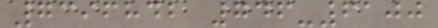7396842 746-6100
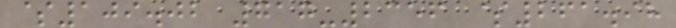$109.02 717-2356 $261.98
